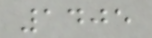1405
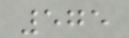575
